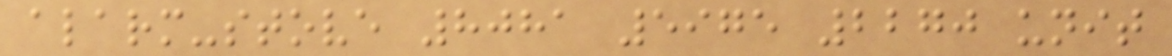alarm-stove 8081 5975 2270 unit
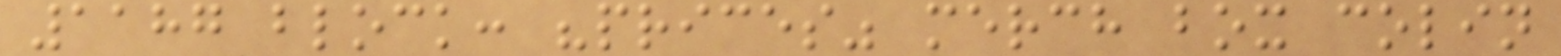1187 block: "prices" merch box colin
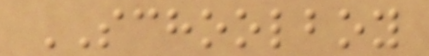SCHOOLBOY
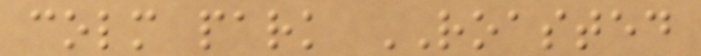colm park ROASTED
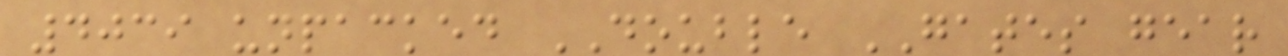4039 unpacked DOUBLE GATES gear
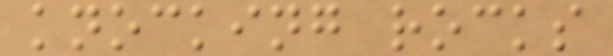knocking rocks
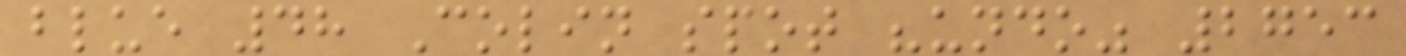blue 48 Colin spot "undo" 2753
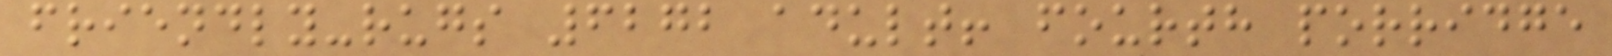friendly-rugs 6272 adult! fourth porridge
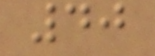40
